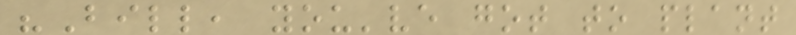"Bill, you've got to plant
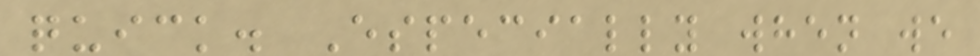quick. Especially when we
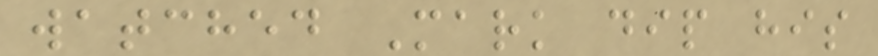watched Mark dip his
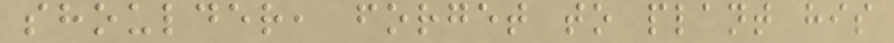shoulder, forget to plant his
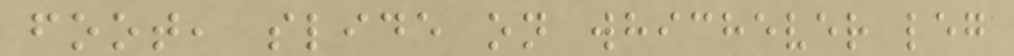foot, slide on whichever leg
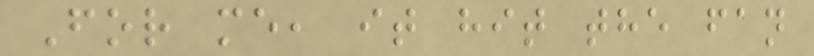For me, it hit the fan
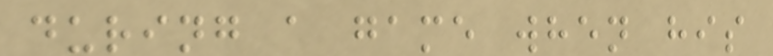during a game when his
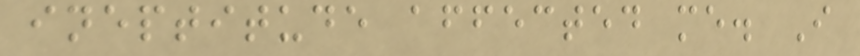ineptitude affected me. I
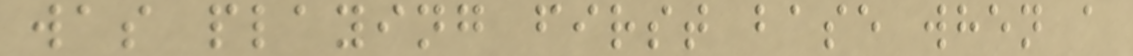was playing first base when a
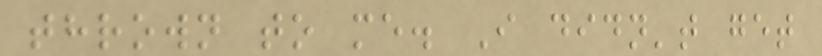thrown to me. I didn't get
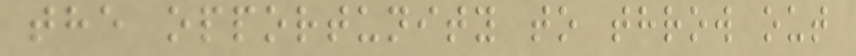the opportunity to throw out
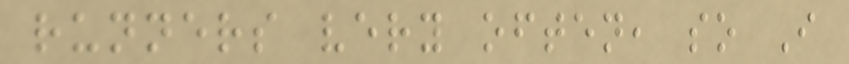runners very often, so I
